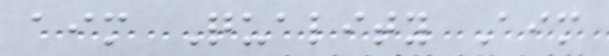aim Quality Aim
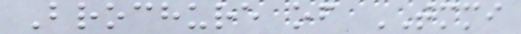Brochure of TMMI
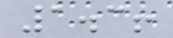1.3!
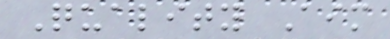Quality Aim
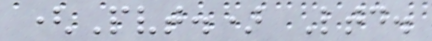(Pvt.) Ltd.
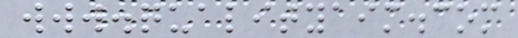www.qualityaim.com
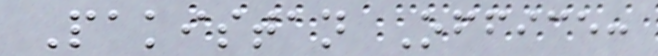Pakistan Office:
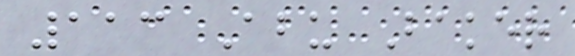113 Abu Baker
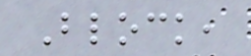Block,
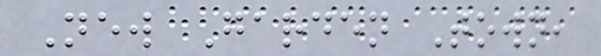New Garden Town,
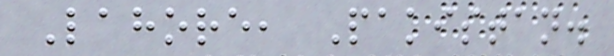Lahore, Pakistan.
